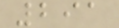291
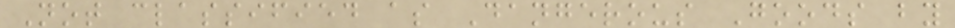Not classified as Dangerous Goods by
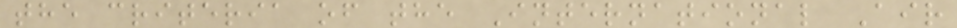the criteria of the International Air
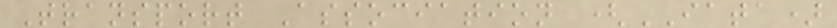Transport Association (IATA)
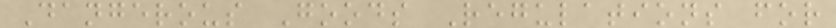Dangerous Goods Regulations for
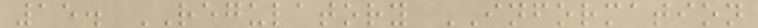15. REGULATORY INFORMATION
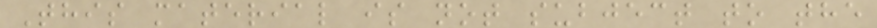This material is not subject to the
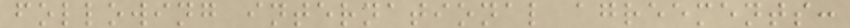following international agreements:
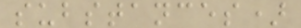substances)
